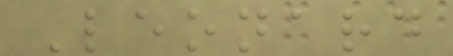Leonard
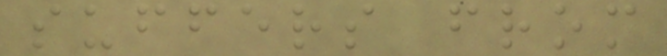suffers from
